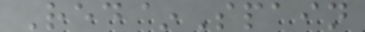Red~Spain
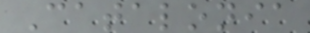Catalonia
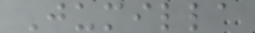Jumilla
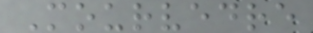Mourvedre
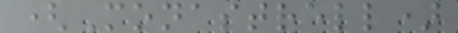(Monastrell)
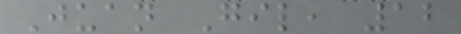Juan Gil, 12
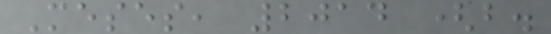Meses, 2014 (b.
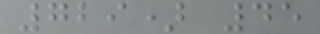729) 45
